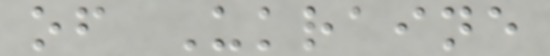of Ukraine
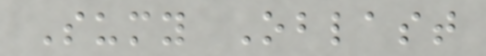Sumy Oblast
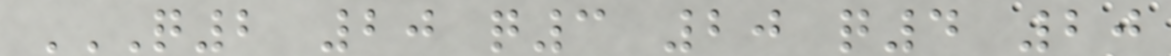Q2 20 Q3 20 Q4 20
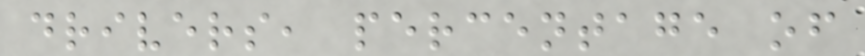drivers, percentage of
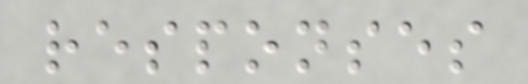responses
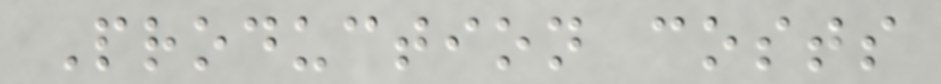Production costs
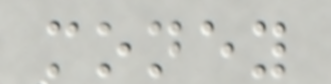money
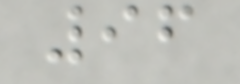96
